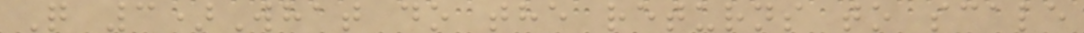Q 3)What do the returns to scale
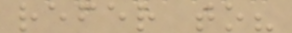refer to?
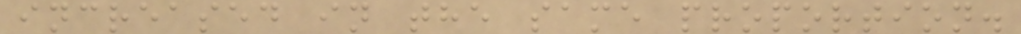increased in the same proportion.
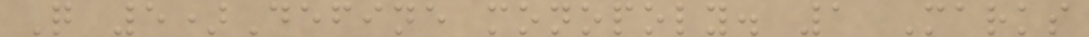Q 5)Define monopoly. 1 Marks
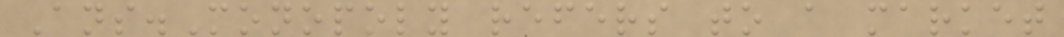Ans.Monopoly refers to a market
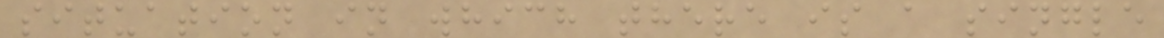situation in which there is a single
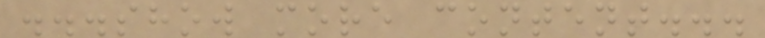...show more content...
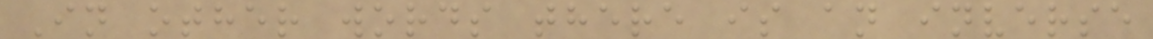In other words there is an inverse
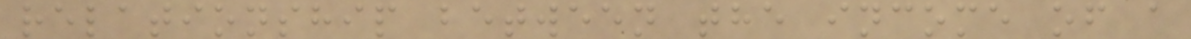relationship between the income of a
